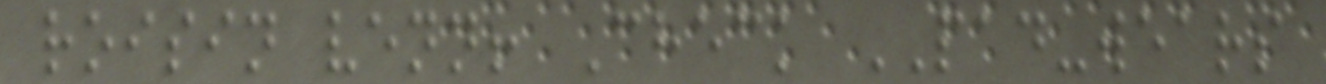roisin venn! Check PAD-wears
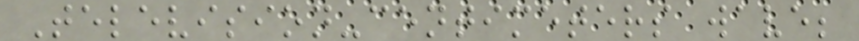Television-centimeters wave;
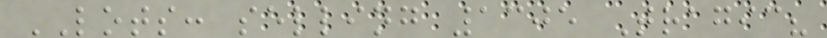LOTS: selling 1305 Tragic?
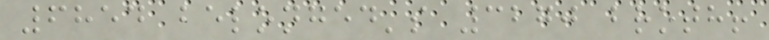6854 belonged's 3270 broth!
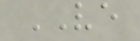VE
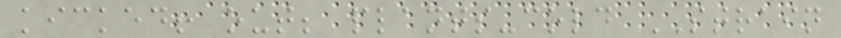kicked! out; plants-cold STRAIN
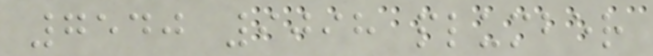7540 9098 plumber
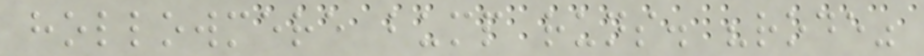hollowmere bump runs. "rode"
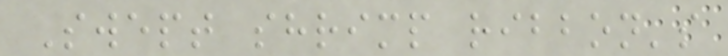Swept shrimp ribbon's
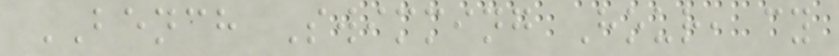BENCH Swimming Hour, cy
